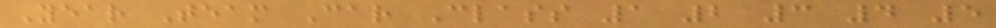Year Team Car Class 1 2 3 4 5
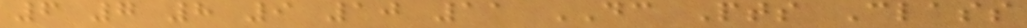6 7 8 9 10 11 DC Pts Class
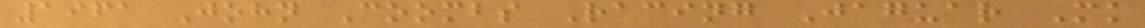1961 John Coombs Racing Jaguar Mk
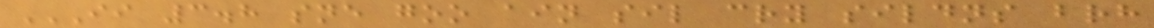II 3.8 SNE GOO AIN SIL CRY SILDNS BRH
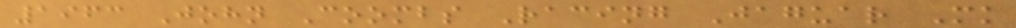1963 John Coombs Racing Jaguar Mk
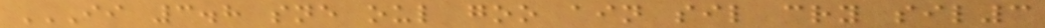II 3.8 SNE OUL GOO AIN SIL CRY SIL3
